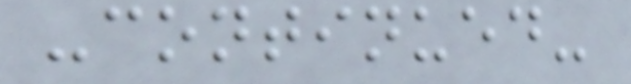-continued-
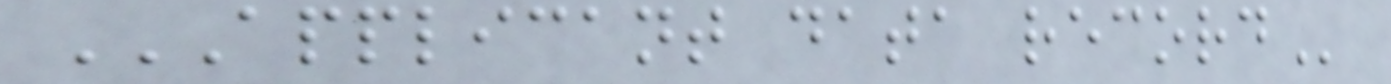APPLICANT DATA RECORD
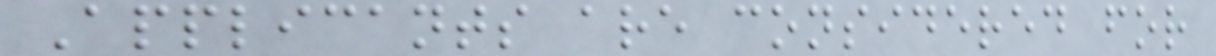Applicants are considered for
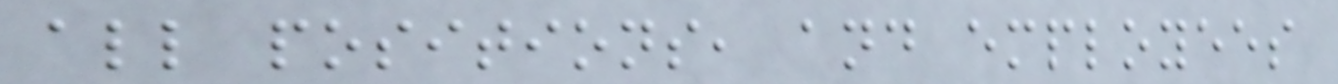all positions, and employees
